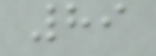89
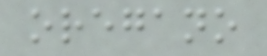oregano
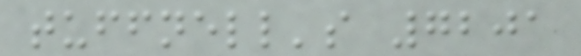tuffnell's 7201
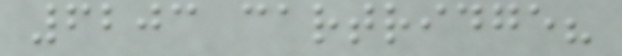6203 cartridge?
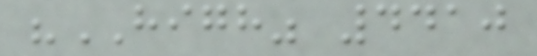"HIGH" 4410
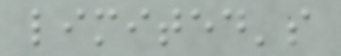limited's
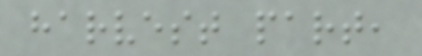harvest part,
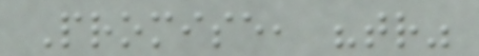Promise, "tr"
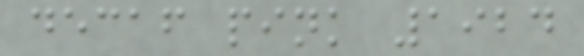decaf pink 1924
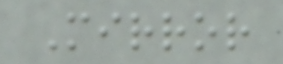Mirror
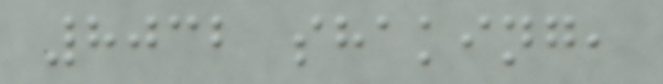8032 shaking,
